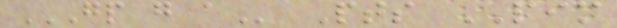GP G A Pts PIM
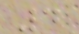4
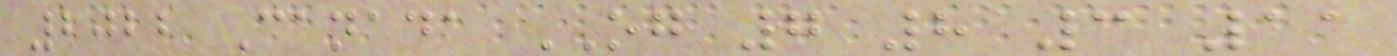2022 Canada OG 7 8 3 11
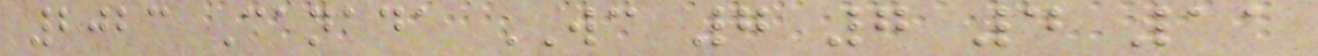2023 Canada WC 7 7 4 11
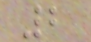2
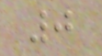0
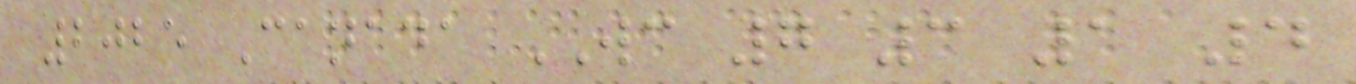2025 Canada WC 7 3 1 4
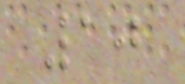10
